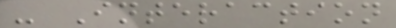- Interaction
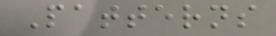Patterns
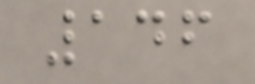146
